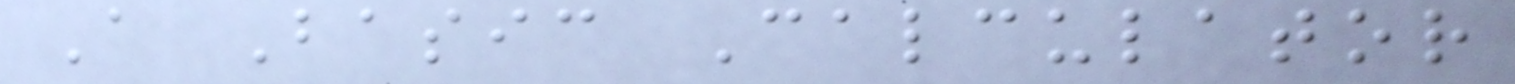A Basic Calculator
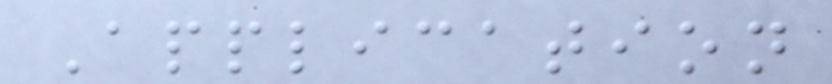Application
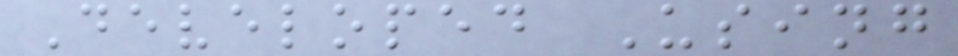Developed Using
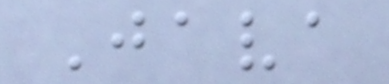Java
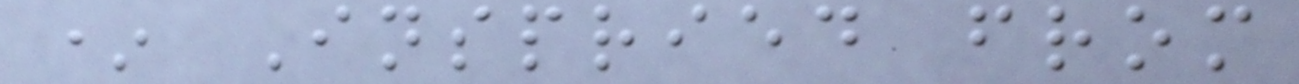* Inspried from
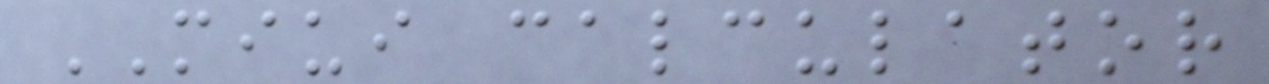MIUI calculator
